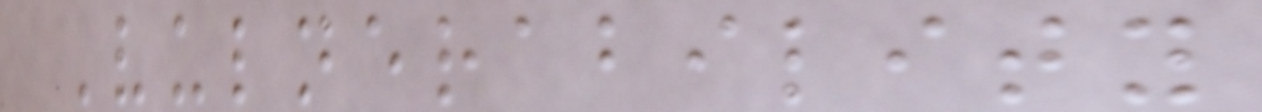Vulnerability
